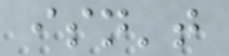isn't
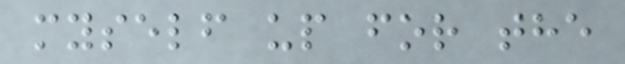myself up for the
